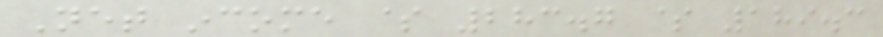Net income $ 283.7 $ 189.3
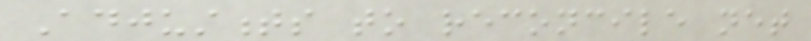Adjustments to reconcile net
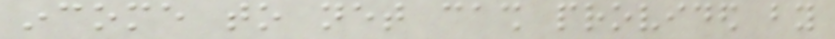income to net cash provided by
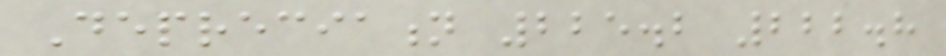Depreciation 225.2 222.8
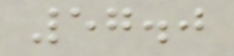57.0
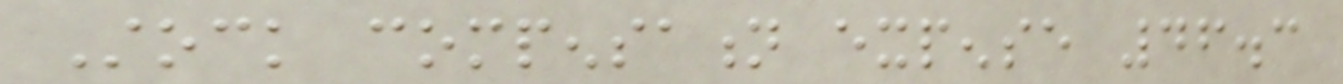Stock compensation expense 46.3
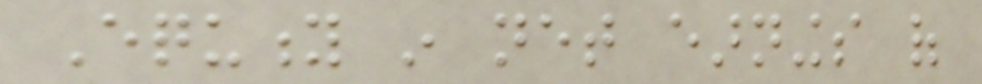Equity in net earnings of
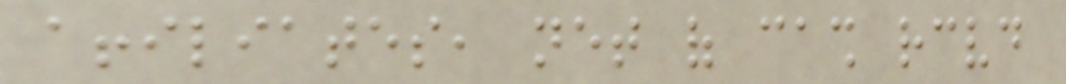affiliates, net of cash received
